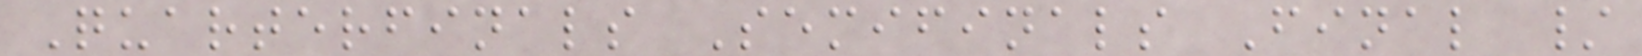Quarterfinals Semifinals Final /
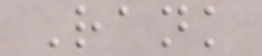Rank
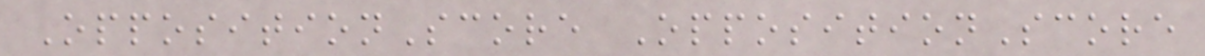OppositionScore OppositionScore
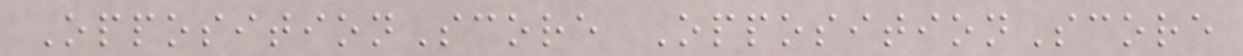OppositionScore OppositionScore
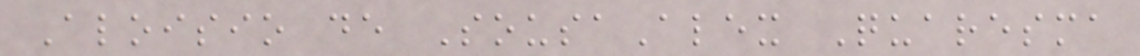Aloisio de SousaAlex Quaresma
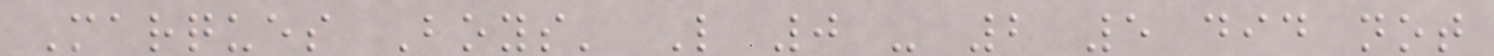Marques Boys' L 0 - 2 5 did not
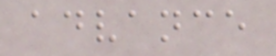advance
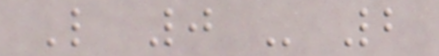L 0 - 2
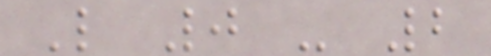L 0 - 2
